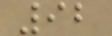92
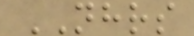NHRS
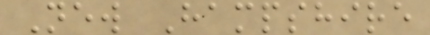New Hampshire
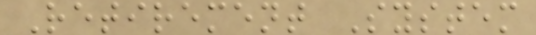Retirement System
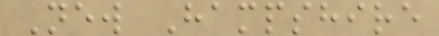New Hampshire
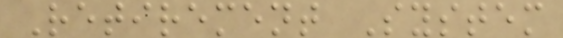Retirement System
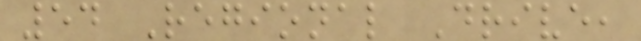54 Regional Drive,
